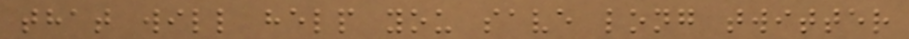that will help you save long twitter
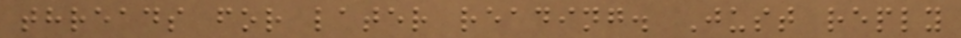threads for later reading. Just reply
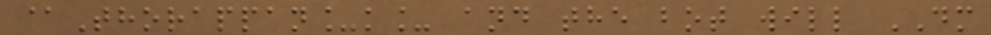@Thorappan_k_ and the bot will DM
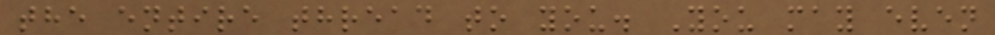the entire thread to you. You may even
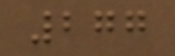277
